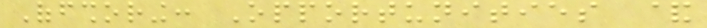Offshoring: Opportunities &
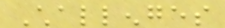Challenges
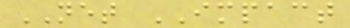NET IMPACT
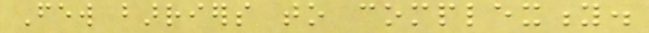Few barriers to complexity.
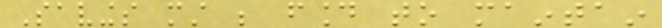Savings must be found to maintain
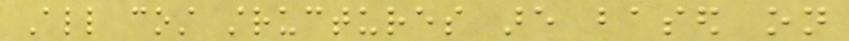All cost structures are based on
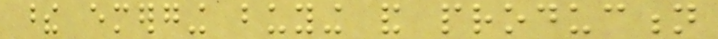these emerging buying and production
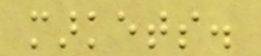markets.
